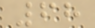68
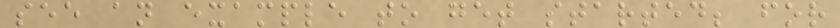see an example to get started; for
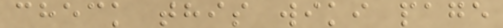check this wiki page
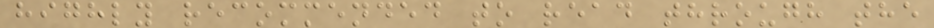highly recommended to read through the
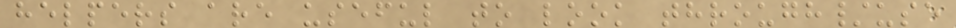helpers are useful to look through/use
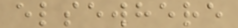elsewhere
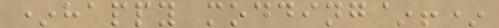*happy modding~!*
